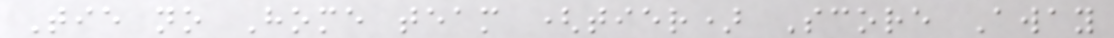Tie no Home team (tier) Score Away
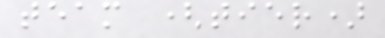team (tier)
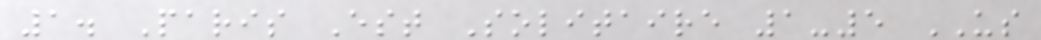1. Paris Est Solitaire 1-5 US
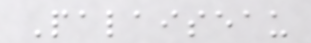Palaiseau
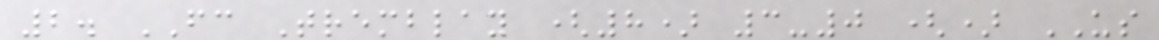2. FC Tremblay (8) 3-0 () US
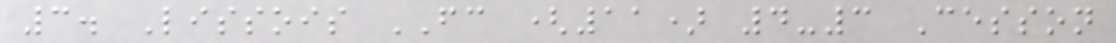3. Lissois FC (11) 4-3 Cesson
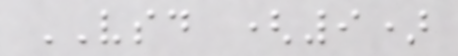VSD (9)
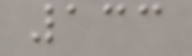133
